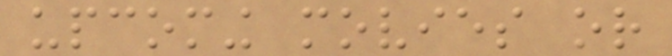upcoming movies or
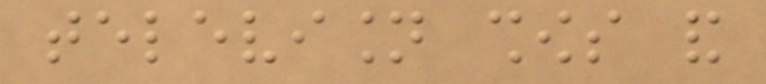television shows and
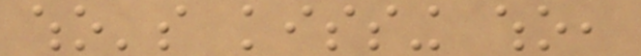who's kissing who,
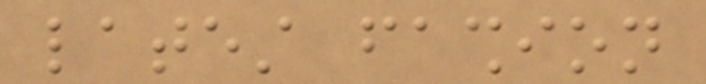latest fashion
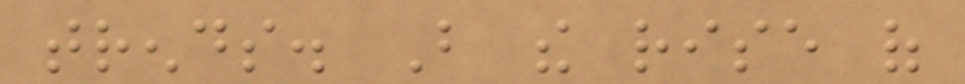trends. But the rise of
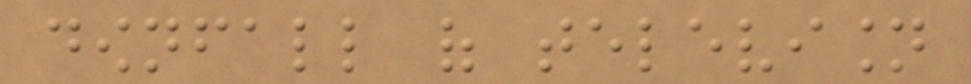downfall of television
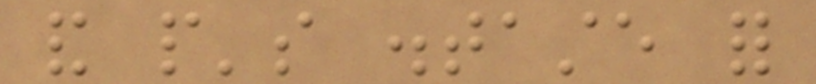and people's distaste for
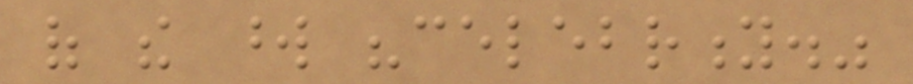of the word "celebrity."
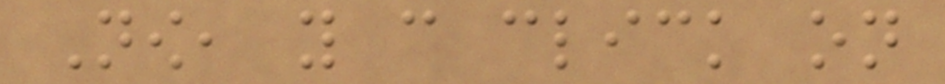Now, you can click on
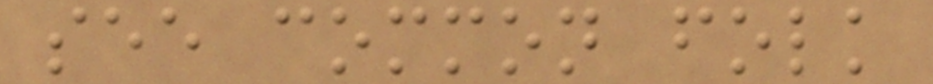see common folk
